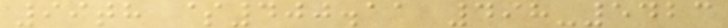99th $400.11 498-5423
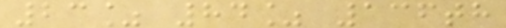23% 84% 136th
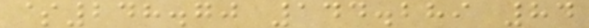$248.70 144.289 84
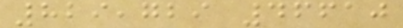829,729 46610
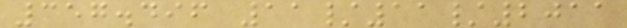357.496 11/11/2011
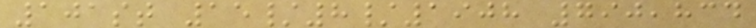101st 15/8/1908 790,834
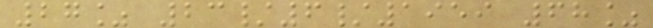27% 23/6/1959 68%
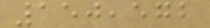150,572
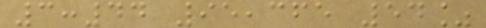3:44 95,365 54%
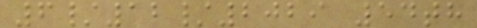6/12/2029 54th
